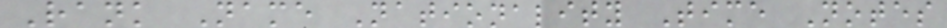Rank Name Nationality Time Notes
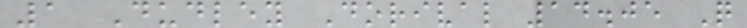1 Dudley Dorival 14.05 Q
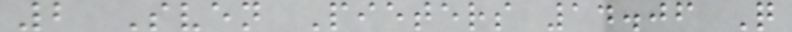2 Sven Pieters 14.06 Q
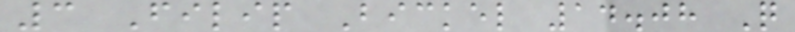3 Filip Bickel 14.08 Q
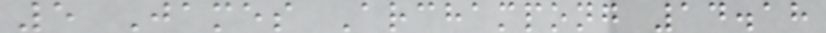5 James Archampong 14.18
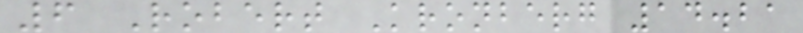6 Robert Kronberg 14.21
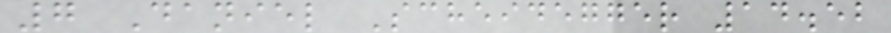7 Daniel Scheidegger 14.52
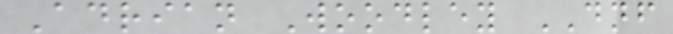Adrian Woodley DNF
